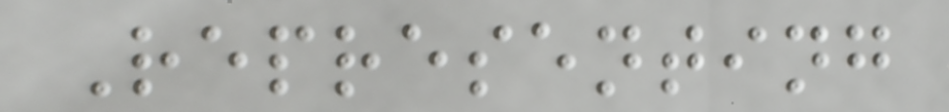Representing
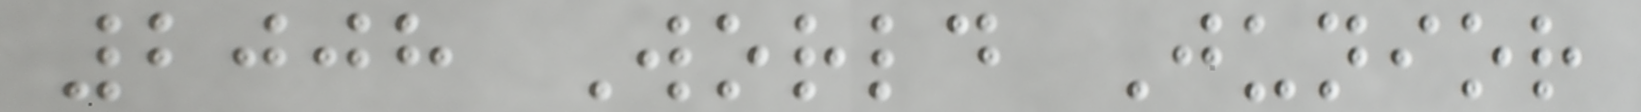2008 World Junior
